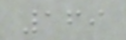169
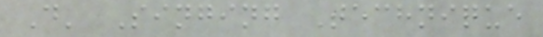D' Singing Technique
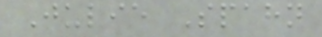Julie Spahn
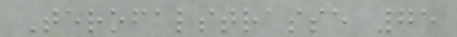Terofalstrasse 75
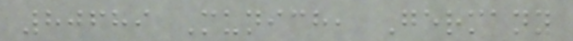80689 Munich, Germany
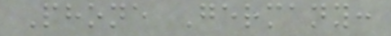Phone Germany:
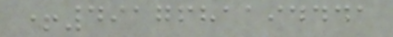+4917681194441
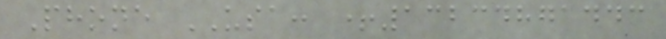Phone USA: +13234871443
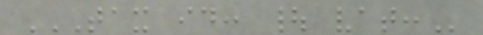TAX ID: | VAT:
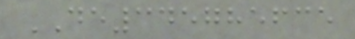DE345785635
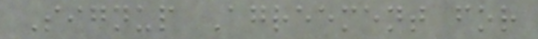Signup Agreement for
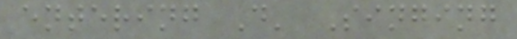entering D' Singing
